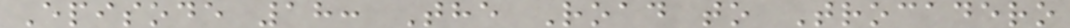Episode 18: The Road to Trocadero
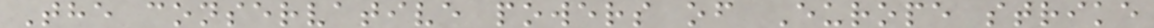The conservative powers of Europe strike
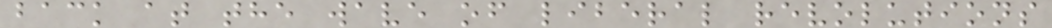back at the wave of liberal revolutions
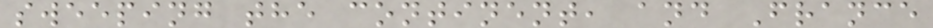sweeping the continent, and France
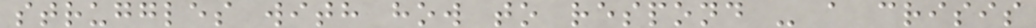struggles with how to respond - a crisis
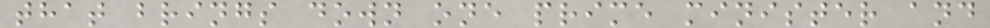that brings down one prime minister and
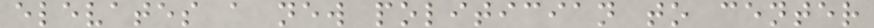elevates a new politician to center
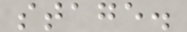stage.
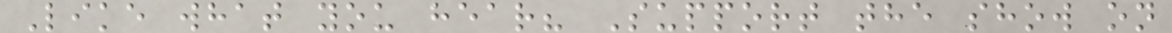Like what you hear? Support the show on
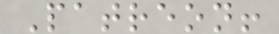Patreon!
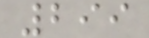299
